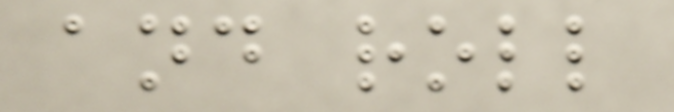and roll
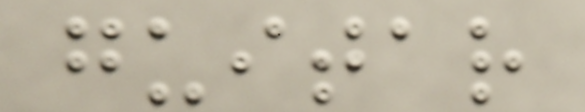guitar
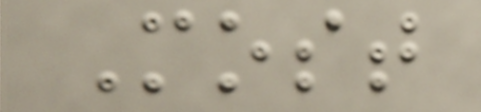Most
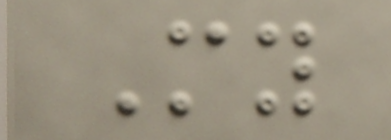My
